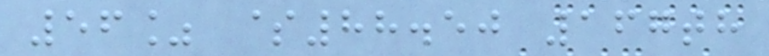56% $88.50 167th
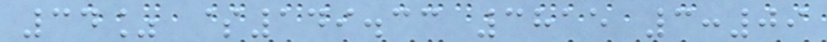34% $149.33 3815 3:09
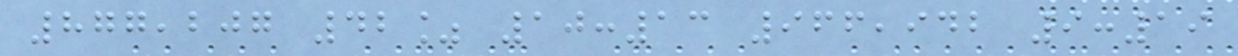877,207 42% 10:13 966,942 9:19
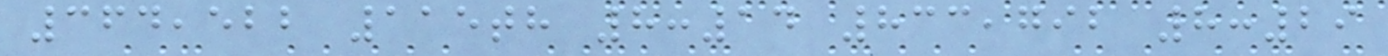364,522 115th 8:14 833,792 8:29
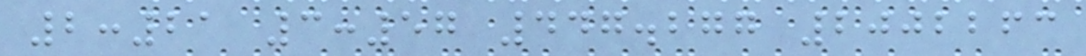2:21 3:57 447.277 2002263
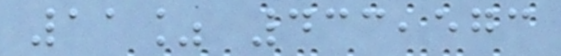11% 433,573
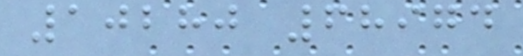10280 68974
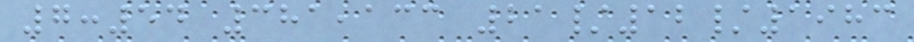7:54 381,133 21/12/1983
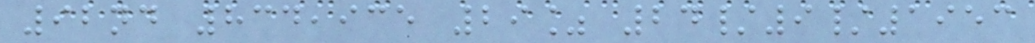92nd 834,935 29% 24/9/1953
